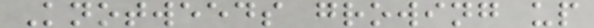Knotweeds growing up
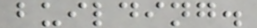building.
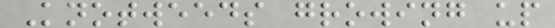Knotweeds growing up
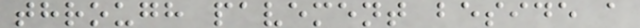through pavement beside a
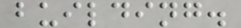building.
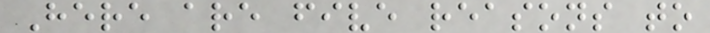Here are five reasons to
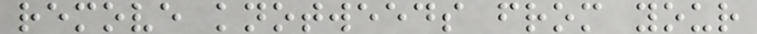remove knotweeds from your
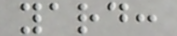yard:
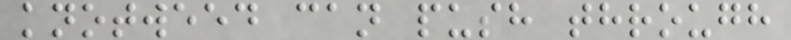knotweed can push through
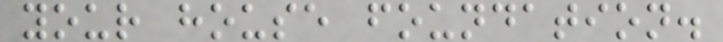your house foundation.
